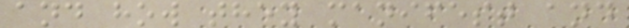and how they manifest and
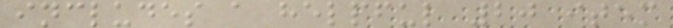includes a helpful 20 item
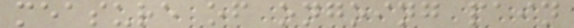measure of ongoing pain
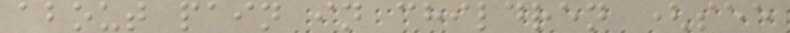about pain in children (see
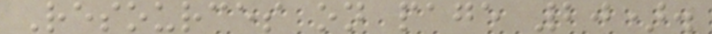Resources on page 20).
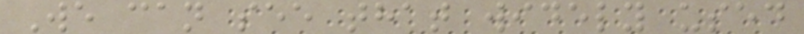We can see that widely used
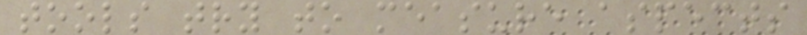tools try to measure aspects
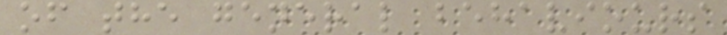of the general behaviours
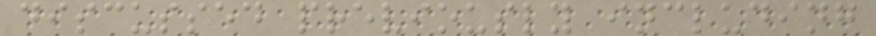discussed previously including
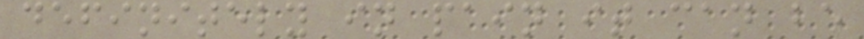definitely in pain it can be
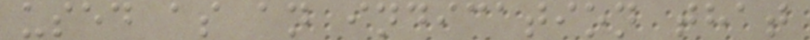used as an indication that
